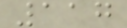117
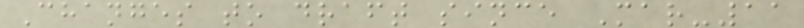Changes to draft since Mar-11
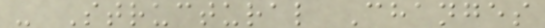- Structural Changes
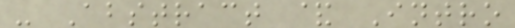- Abstract & Intro
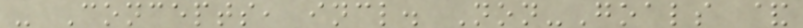- Concepts, incl. Non-Goals &
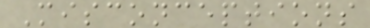Misconceptions
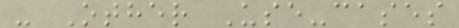- Other Use-cases
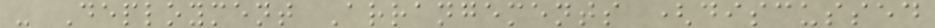- Deployment Arrangements (discussed
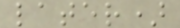later)
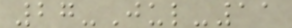27-Jul-11
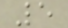5
